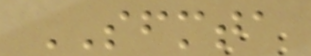SFMTA
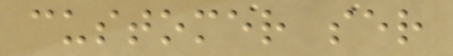customer ser
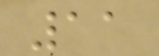11
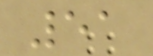51
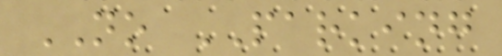NO PARKING
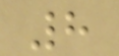8
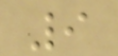9
